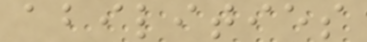abilities
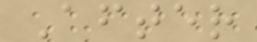After
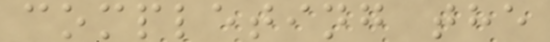completing the
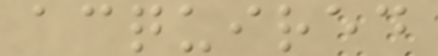acquired
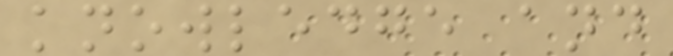knowledge and
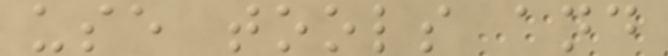use tools and
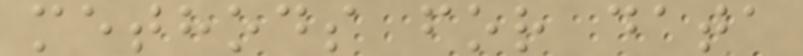methods for data
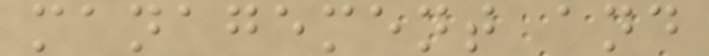management and
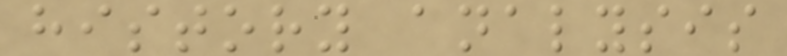history analysis
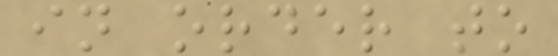in order to
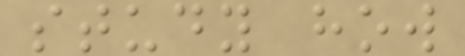study how
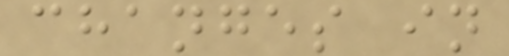changes in
